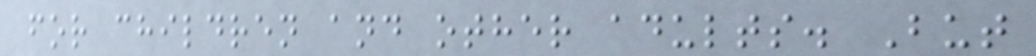for children and other adults. But
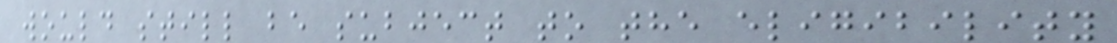would still be subject to the eligibility
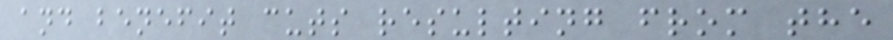and benefit cuts resulting from the
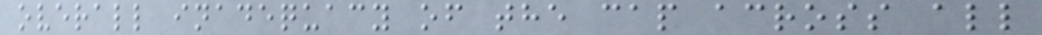overall inadequacy of the cap across all
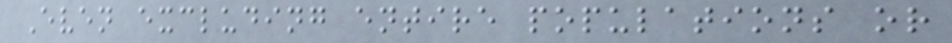Even excluding entire populations or
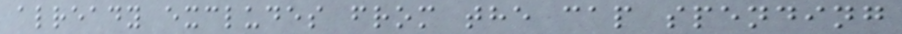already excludes from the cap spending
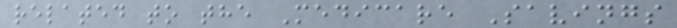related to the Medicare Savings
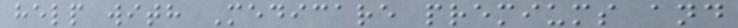help with Medicare premiums and
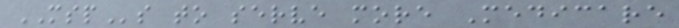MSPs to serve more Medicare
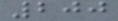200
